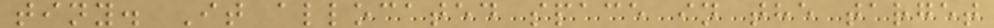tiny. It allocated space in the target
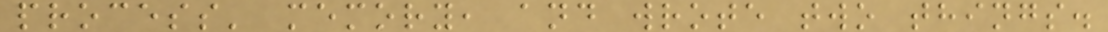process' memory, and wrote two things.
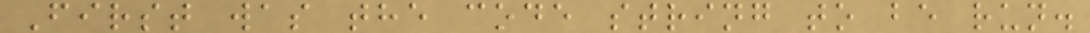First was the code string to be run.
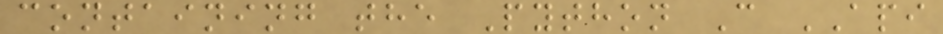containing the Python C API
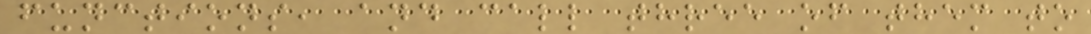functions, and call three of them to
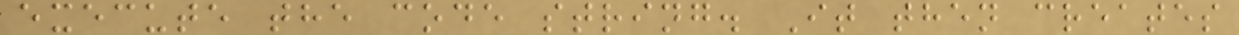execute the code string. It then creates
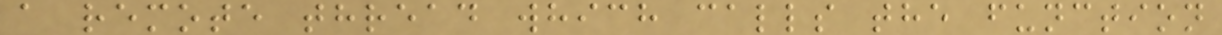a remote thread which calls the function
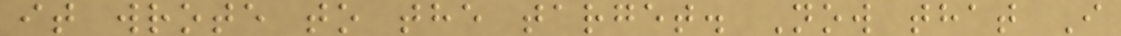it wrote to the target. Now that I
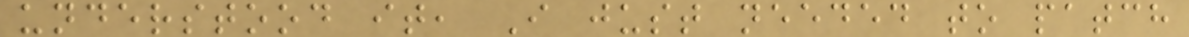understood it, I just needed to patch
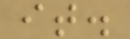it.
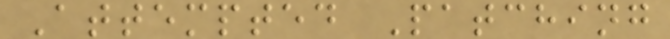Attempted Patching
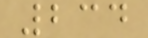234
